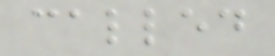called
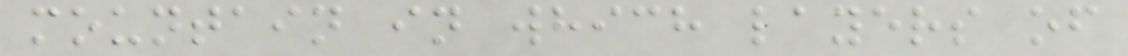mountain in which layers of
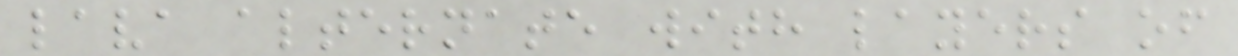lava alternate with layers of
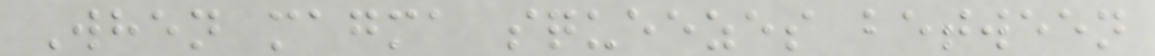When magma squeezes between
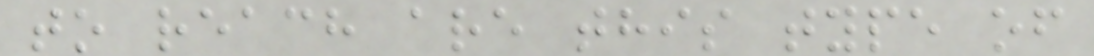to reach are this type of
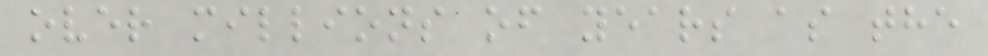over millions of years as the
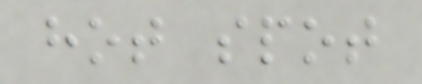hot spot
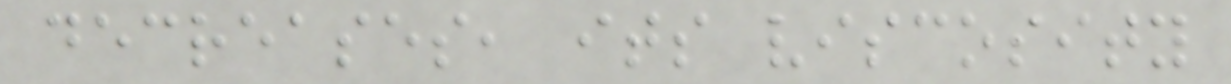decreases, its viscosity
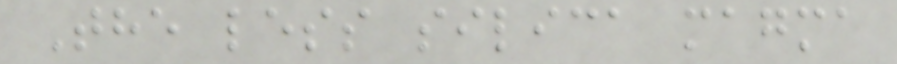The less silica magma
